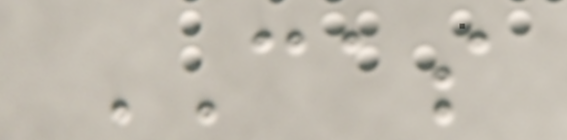CAS
